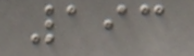193
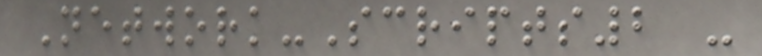Network-Scripts2 -
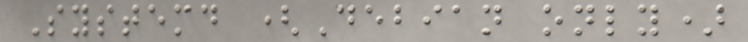Systemd (Debian only)
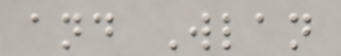and Wlan
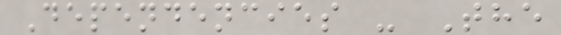Dependencies - The
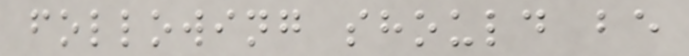following should be
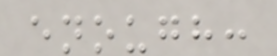enough:
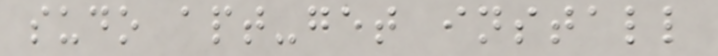sudo apt-get install
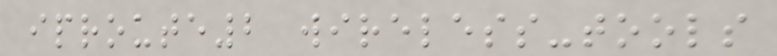iproute2 wireless-tools
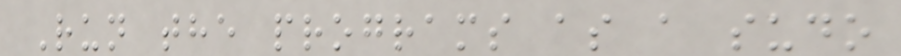Run the programs as a sudo
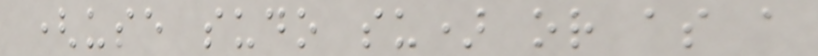(use sudo su) or as a
